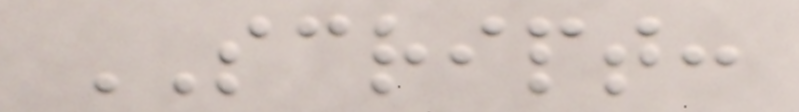SCRIPT:
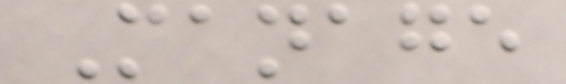Manage
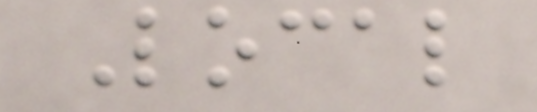Local
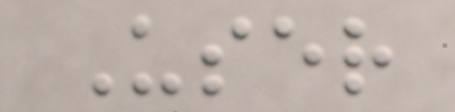User
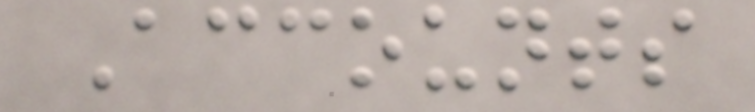Accounts
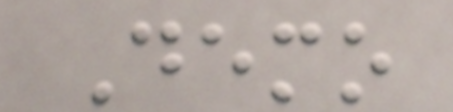Demo
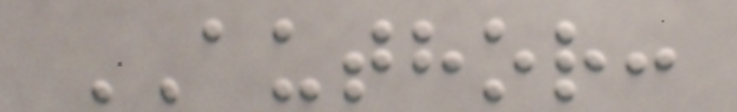AUTHOR:
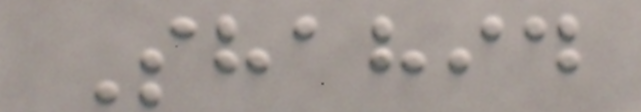Shahid
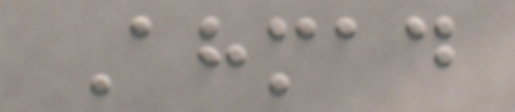Ahmad
